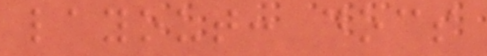layout: docs
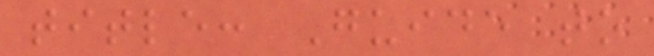title: Guide to
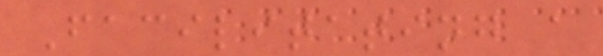Facilitating a
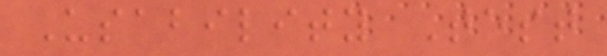Usability Test
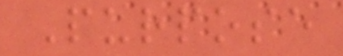Purpose
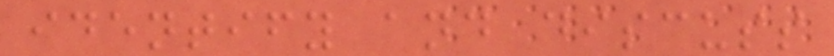identify and discuss
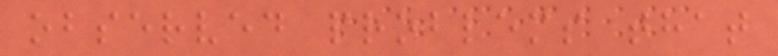observed problems that
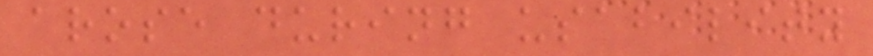arose during usability
